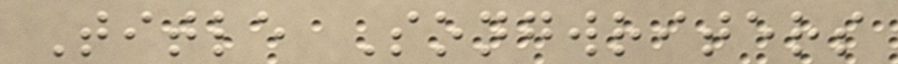Title Songwriters
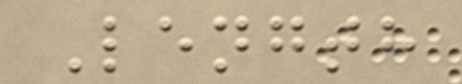Length
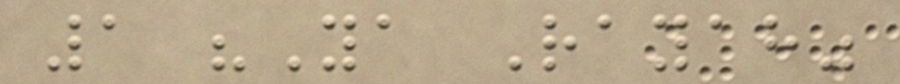1 "Ya Rayah"
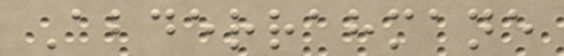Abderrahmane
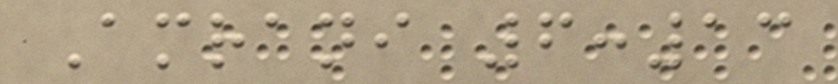Amrani 6:13
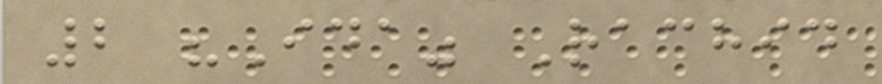2 "Ida" Rachid
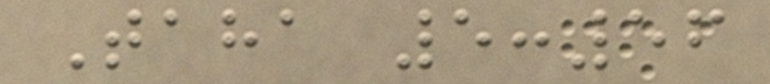Taha 5:56
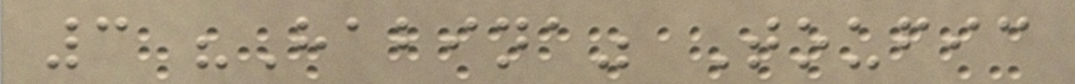3 "Habina" Toufic
